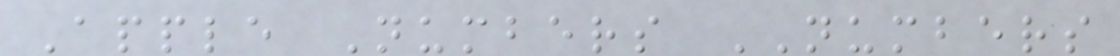Apple Numbers NUMBERS
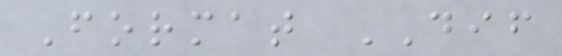Format DIF
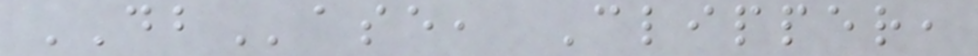DBase, Clipper,
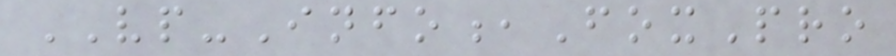VP-Info,FoxPro
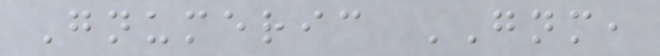Gnumeric GNM,
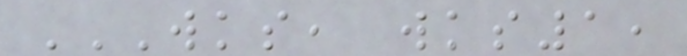WKS, WKS1,
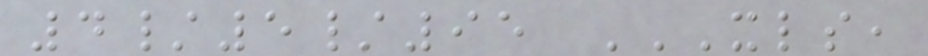4/5/95 XLS,
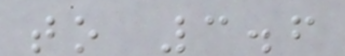to 3.6
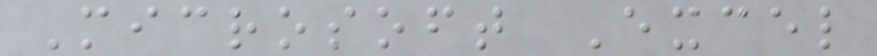Microsoft Excel
